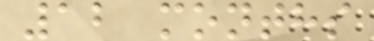12 months
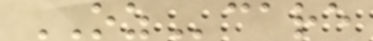OZcare
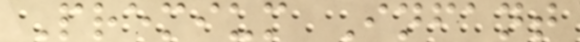Premium Infant
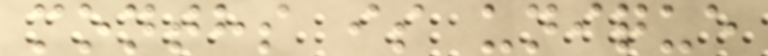months is unique
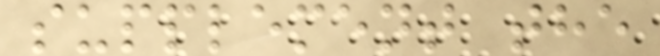supplement the
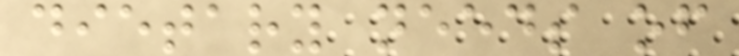dietary needs of
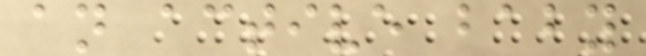an active baby
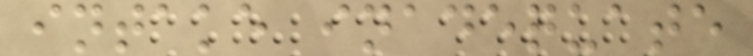intake inadequate
